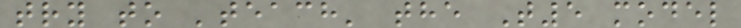try to 'teach' the T5 model
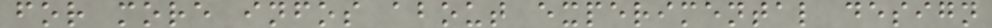for more infos about experimental design
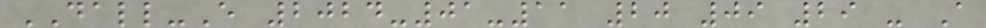DALL-E 2024-01-11 20 09 29 - A
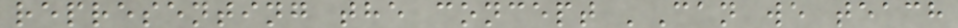representing the concept 'Can we teach
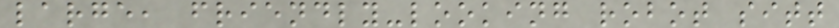large, friendly-looking robot sitt
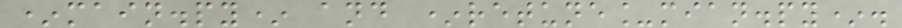*main.py* and *retune_mian.py*.
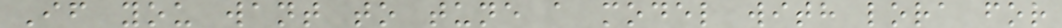If you want to tune a model with lora for
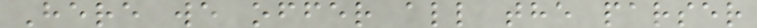Here we offer all the parser
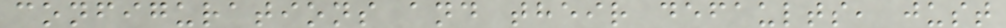configurations and their defaults, just
